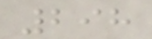298
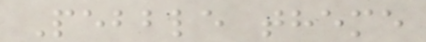Pebble theme
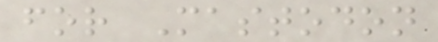for Mastodon
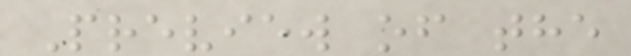Preview of the
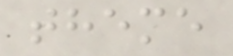theme
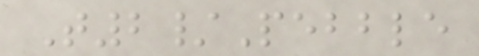T2/Pebble
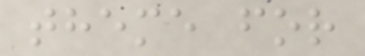theme for
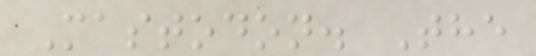Mastodon. The
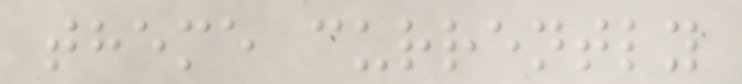theme currently
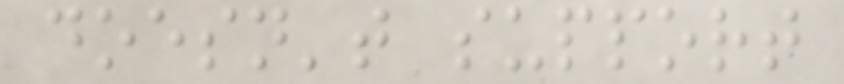doesn't support
